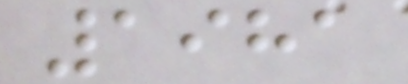1981
